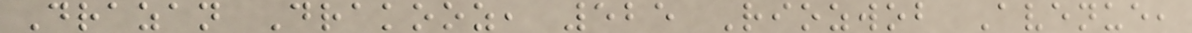Drazan Drakooz, 525 Riozwob Avenue,
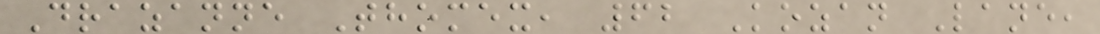Drazanne Thomex, 62 Kozan Lane,
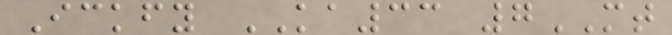Ickfy KA33 7MT
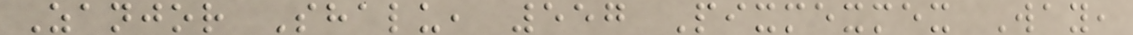Zanjor Shalu, 557 Pixmexmex Way,
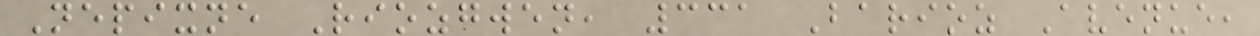Nepixne Riozgwen, 331 Barioz Avenue,
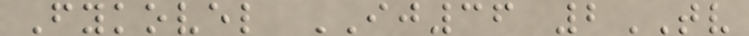Fykovel IJ36 2TV
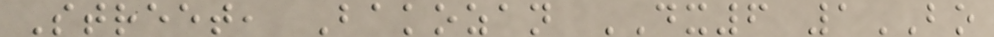Street, Bakozan DX6 1BO
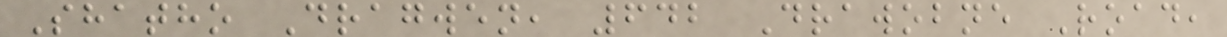Shatho Dragwen, 642 Drawobne Road,
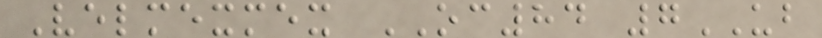Velmexmex OC84 7UB
